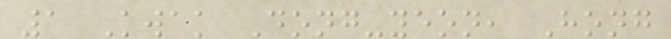1 Kwak Dong-yeon, Hong
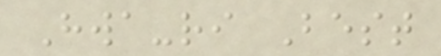Hwa-ri Best
